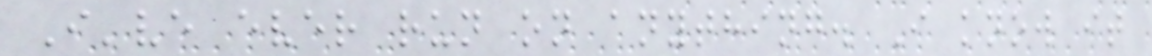I've ever run on anything. I know it
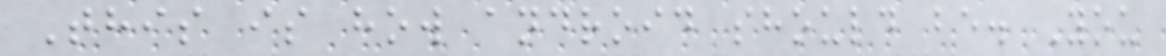This is how android should be. You
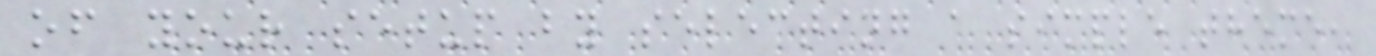of your setup by selecting a simple theme,
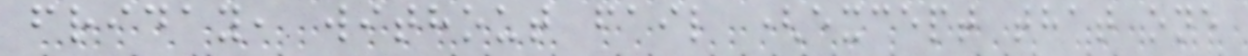friday, without fail (except that one
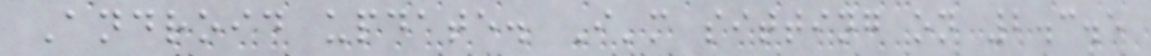Android update. I'm sitting on 2.3.5
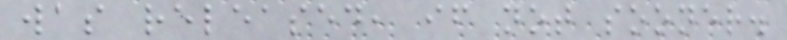was released, if not sooner.
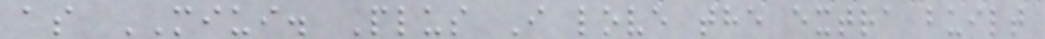as MIUI. Plus I love the extra built
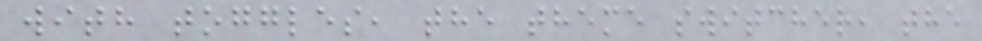with toggles, the theme switcher, the
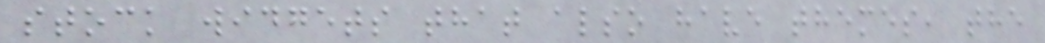stock widgets that also have themes, the
